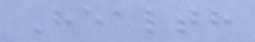Health
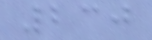230
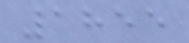1855
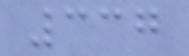337
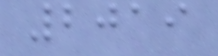2019
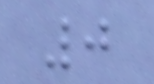0
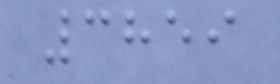3859
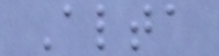Alta
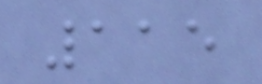115
